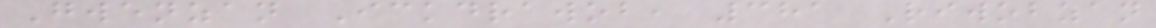Gwenzan Ickdrawob, 381 Riwobzan
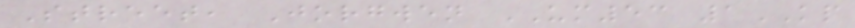Street, Jorgwen UM53 1KP
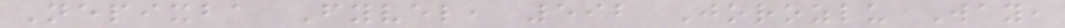Nepixba Fyvel, 592 Jorozlu Way,
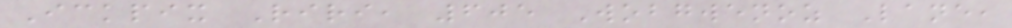Ickpix Riri, 605 Wobgwenoz Lane,
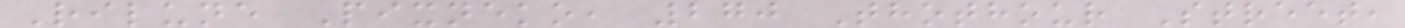Rilune Pixneko, 270 Thothour Street,
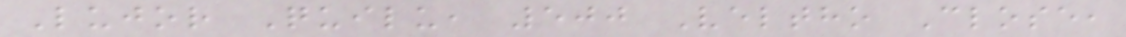Lujor Quilu, 500 Veltho Close,
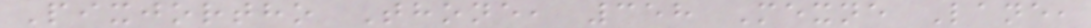Pixjortho Thone, 358 Mexne Lane,
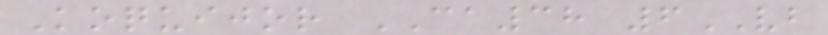Koquijor CA38 6VB
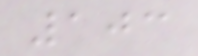103
